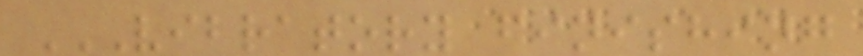VIBRATORY FINISHING
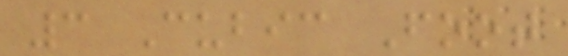3 Cubic Foot
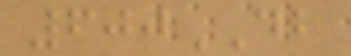600DB
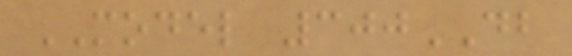MODEL 300DB
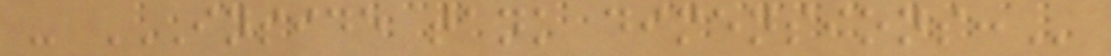- INSIDE TANK DIMENSIONS:
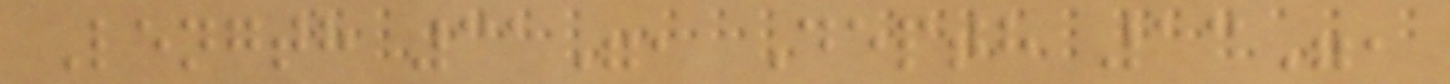Length 31", Depth 13",
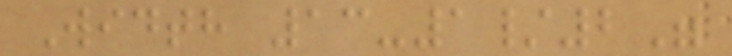Width 13-1/2"
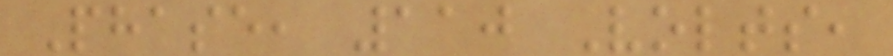Phase, 110 Volts,
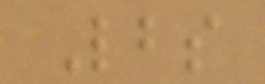Lbs
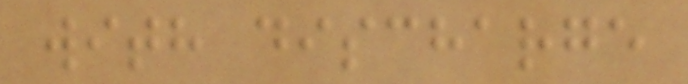with discharge
